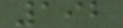192
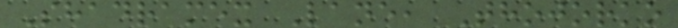Shadramex Lane, Thojorko
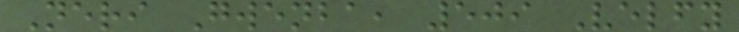Neri Gwenba, 509 Velfy
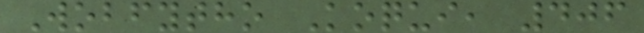Wobfytho Koqui, 406
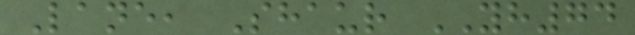Lane, Shaur YH74
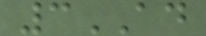3AD
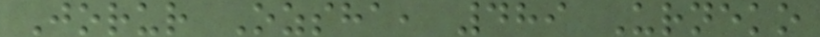Jorur Ozsha, 489 Urneko
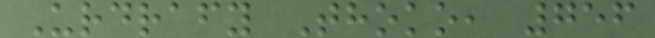Urdrafy Thoko, 756
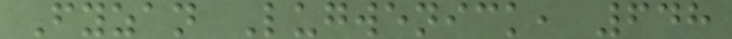Fyzan Lugwenick, 648
